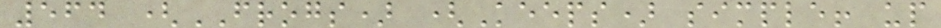564 (FROGS) (Keeps) simple! up
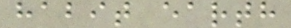habit earth
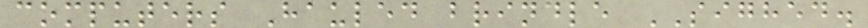computers Hauled brindle SIGHED.
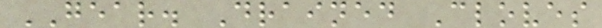GEAR. Drained Cloves
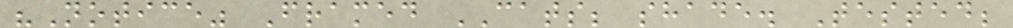"Notice" Framed CATS; shade. Tested;
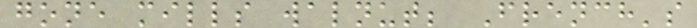gone mills walnut; French's
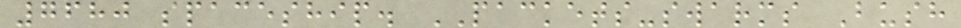7680 spaceship. PACKETS-swarms Bush
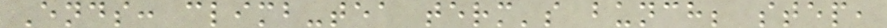Ends: climb-tea term's bunch; step,
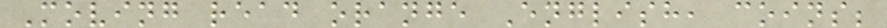Moving read orange English, coins;
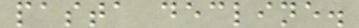pasta decline.
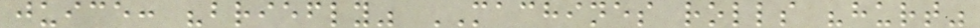juice: "briefly" MACHINES rolls "hurt"
